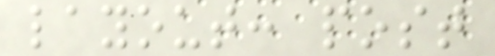layout: post
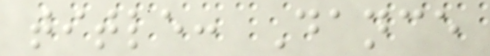title: Dance
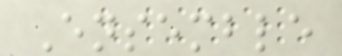Ensemble
